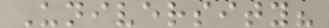University?
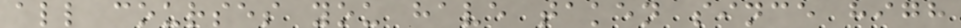all courses you have taken since high
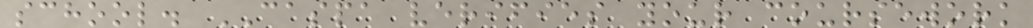school. CASPA verifies your coursework
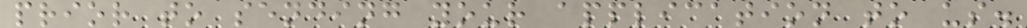prior to sending your application to us.
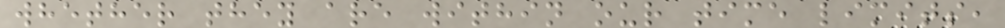whether they are within our time limits,
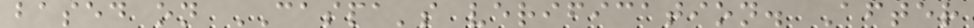based on CASPA's verification. After
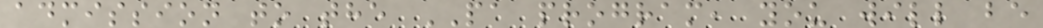admission to the PA program, you will be
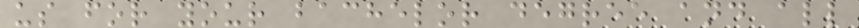us for your bachelor degree and all
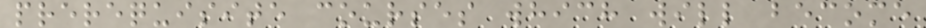prerequisite courses which will become
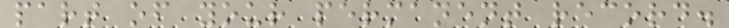part of your permanent record.
